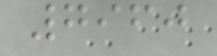7960
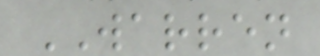WARREN
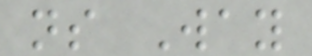ns Way
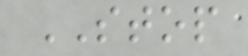STOP
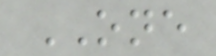ONE
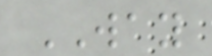WAY
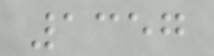1357
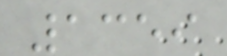1359
